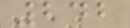242
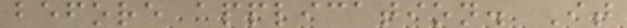before application. It
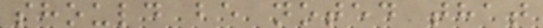should be noted that
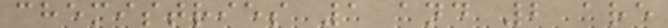chemistries 1 and 2 are
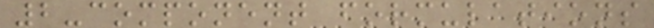2-component formulations
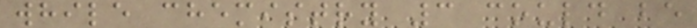while chemistry 3 could be
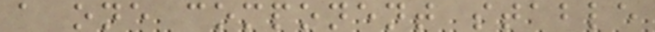a one component stable
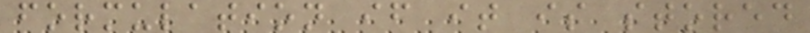formulation if it is stored
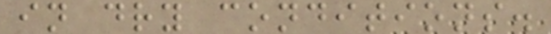in dry conditions.
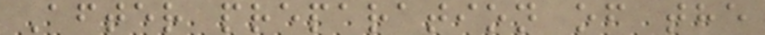After preparation of the
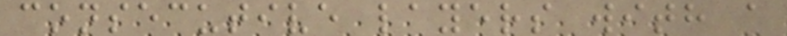consecutive layers with a
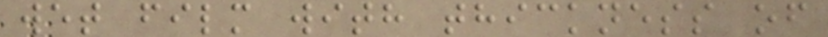wet film with thickness of
